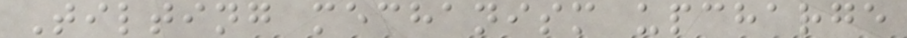Tilting mechanism upcharge
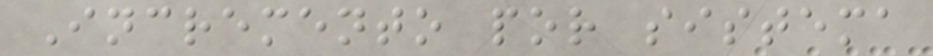Incremento por sistema
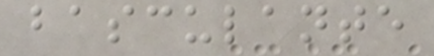basculante
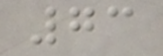73
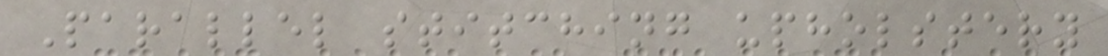Parallel stitching upholstery
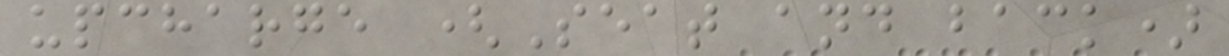upcharge (Seat and back)
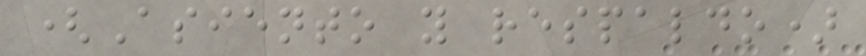(Asiento y respaldo)
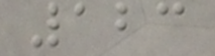123
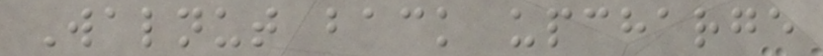Walnut back upcharge
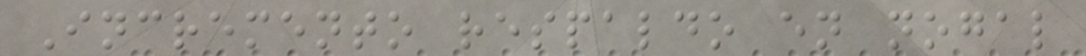Incremento respaldo en nogal
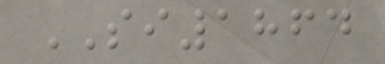SI1864
